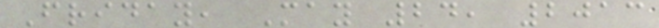Friday, May 24, 2013
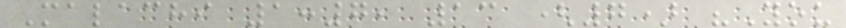Malachi 1:7, 13 (7) "You
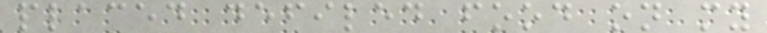placed defiled food on my
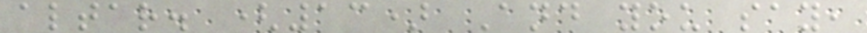altar. (13) And you say,
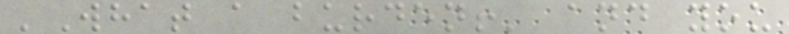'What a burden!' and you
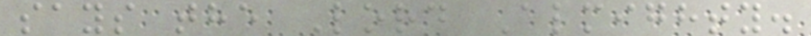says the Lord Almighty.
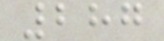287
